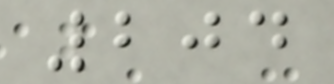204
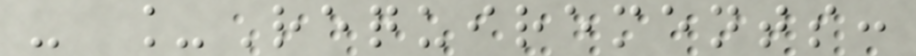- _Requirements:
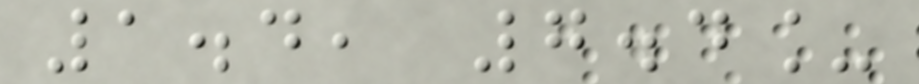1.4, 7.4_
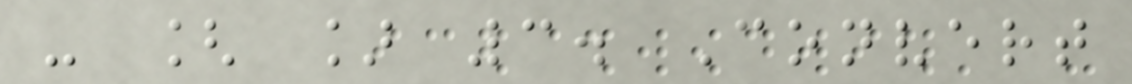- [ ] 3. Convert
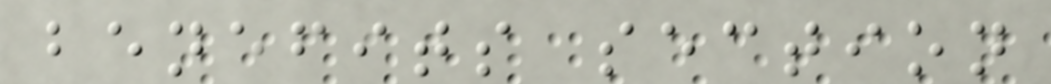benefits section
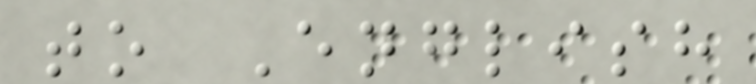to English
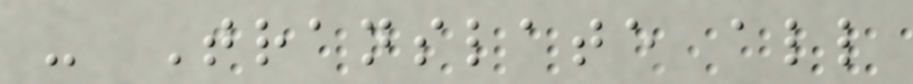- Translate all
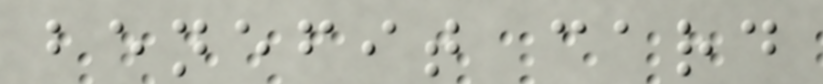benefit card
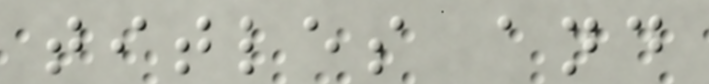titles and
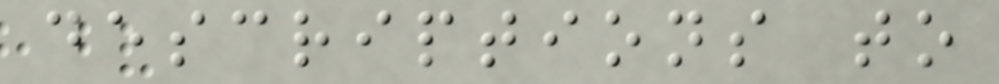descriptions to
